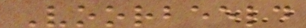Voorbeeld
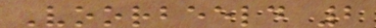Voorbeeld 2
